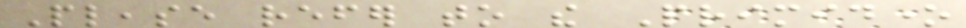Please refer to the Primidone
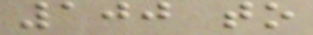100 to
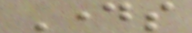Days
